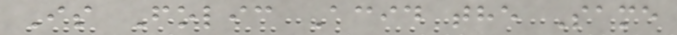Is Folic Acid the Same
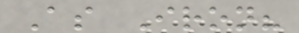As Iron?
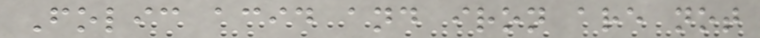Folic acid and iron are not
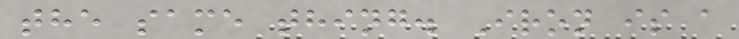the same thing. Iron is a
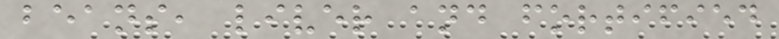beans, liver and fortified
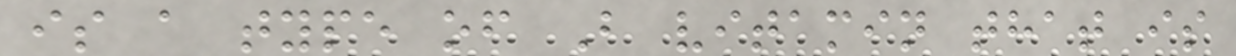is a type of B vitamin that is
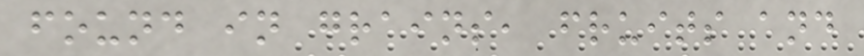found in grains, fruits and
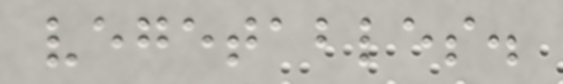vegetables.
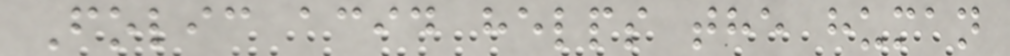Folic acid helps the human
